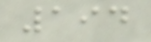194
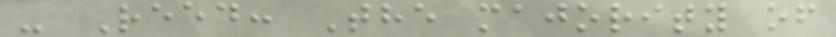- Reed: The majority of
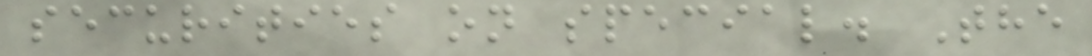securities on special. The
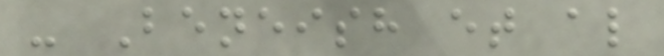- Beneish et al
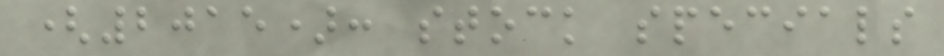(2015): stock specials
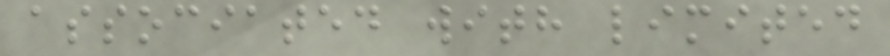associated with limited
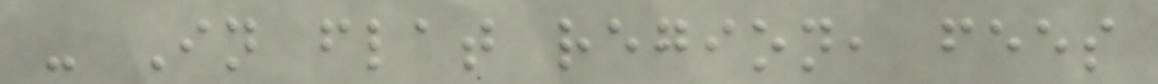- In flat region, fees
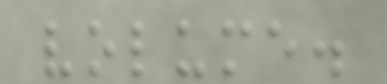volume.
